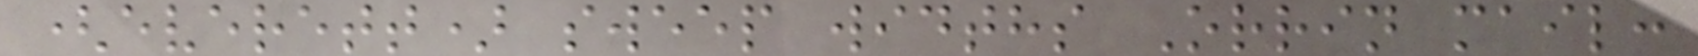(everett) sweep widths Orrin mail:
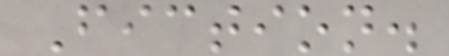Fiction.
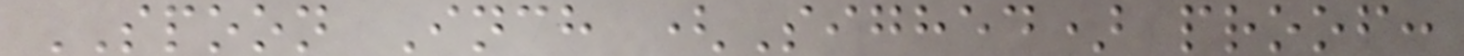SPOON Inch (Sighed) proof:
